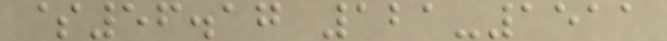$56.17 121-1511
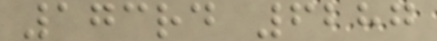173rd 6287
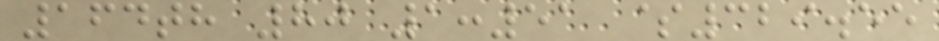164th 80 1:51 $329.55
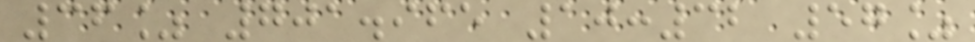36% 701.965 10:32 57%
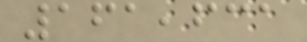161,631
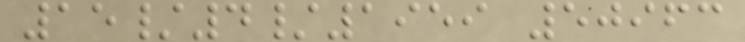15/4/1959 50963
